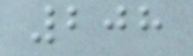208
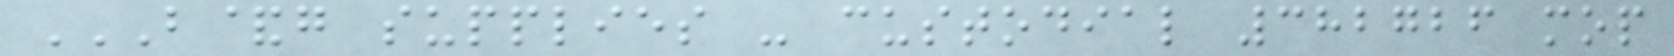B&G SUPPLIES - CUSTODIAL 382726 MOP
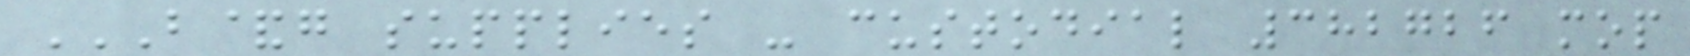B&G SUPPLIES - CUSTODIAL 382726 MOP
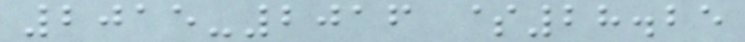2015-2016 $28.25
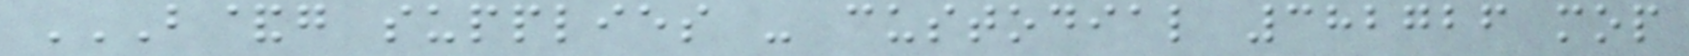B&G SUPPLIES - CUSTODIAL 382726 MOP
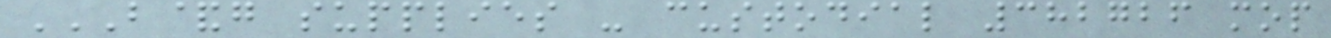B&G SUPPLIES - CUSTODIAL 382726 MOP
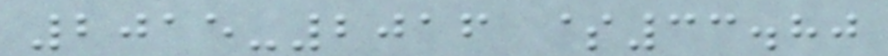2015-2016 $33.80
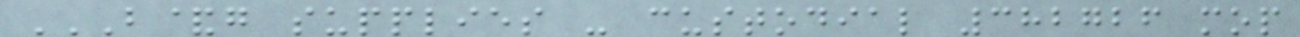B&G SUPPLIES - CUSTODIAL 382726 MOP
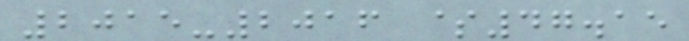2015-2016 $47.15
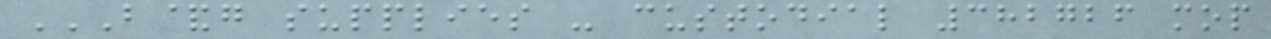B&G SUPPLIES - CUSTODIAL 382726 MOP
